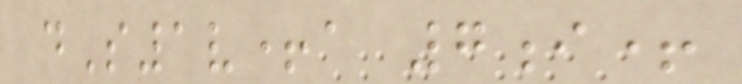dS1v+a 7i+
